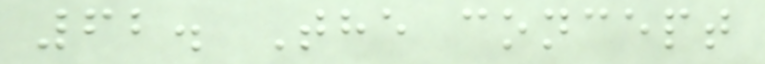62. The concept
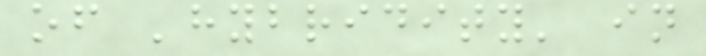of 'hybridity' in
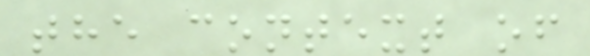the context of
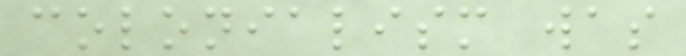colonialism was
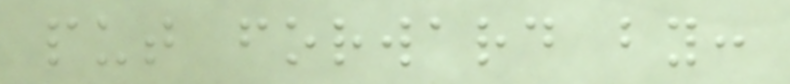put forward by:
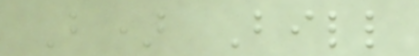B) Bill
